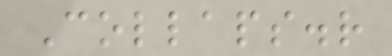Collaps.r
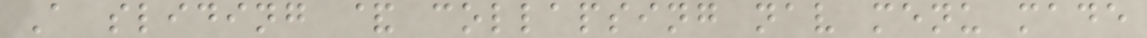A sliding & collapsing nav menu made
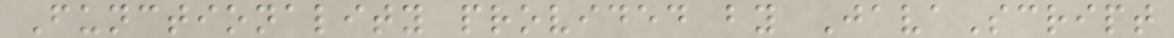Functionality provided by JavaScript
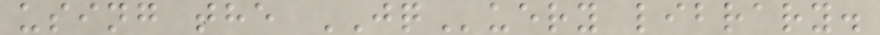using the JQuery library.
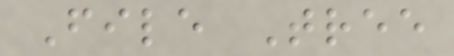File Tree
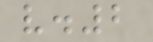v.2
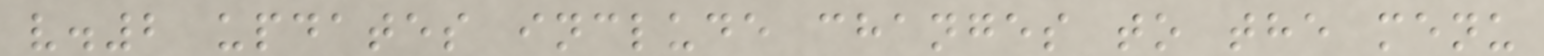v.2 updates include changes to the menu
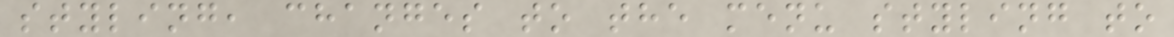styling, changes to the menu styling to
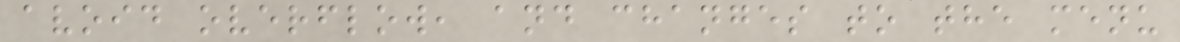avoid overflow, and changes to the menu
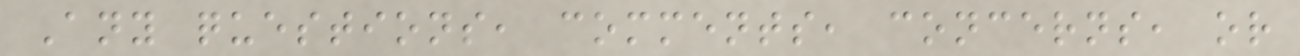Any questions, comments, concerns, or
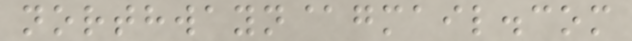northwayn@gmail.com
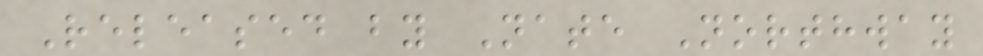Released by Nate Northway
